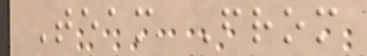Team From
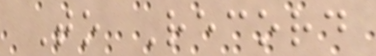To Record
